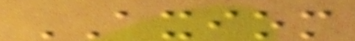AXIOM
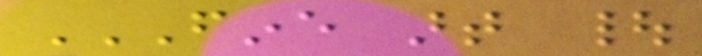FINE ART |
